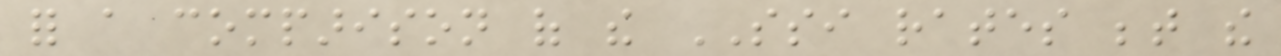for a comparison of the SSI rates between the
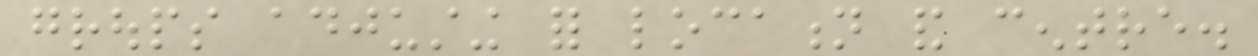groups adjusting for location and centre.
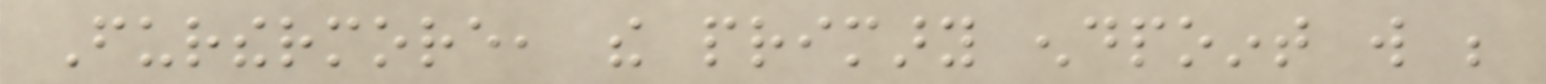Furthermore, the primary endpoint will be
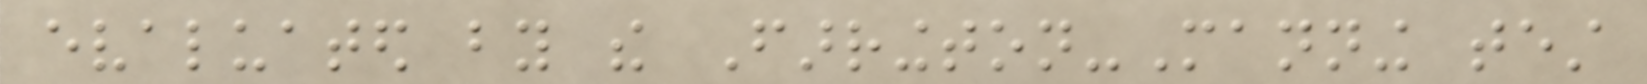evaluated by the Farrington-Manning test
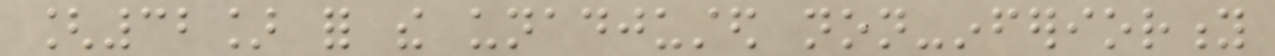[32] for the unadjusted non-inferiority
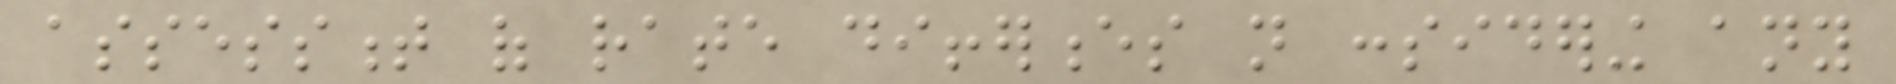assessment of rate differences not considering any
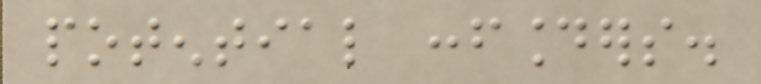potential confounders.
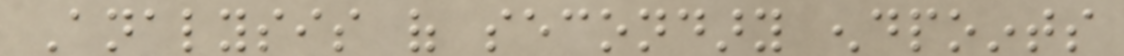Analysis of secondary endpoints
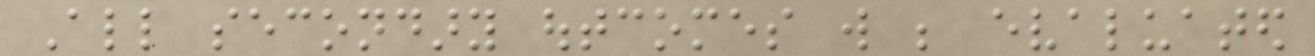All secondary outcomes will be evaluated
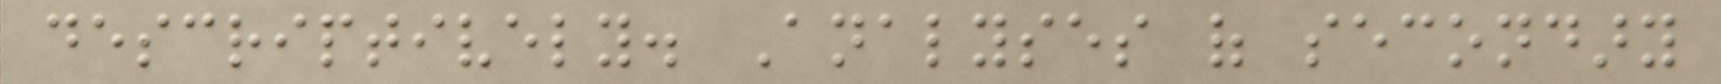descriptively. Analyses of secondary
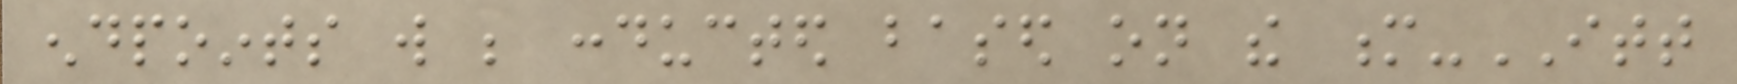endpoints will be conducted based on the m-ITT
